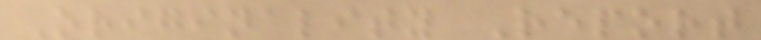Originality Report
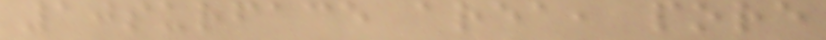10surface area, pore
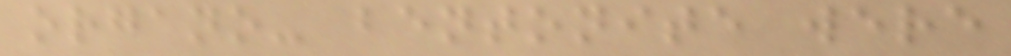organo- bentonite were
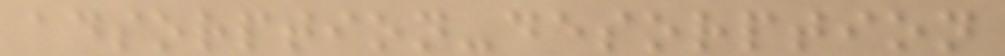adsorption-desorption
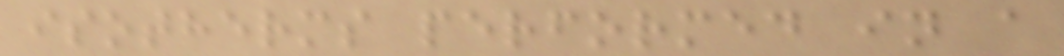isotherms performed in a
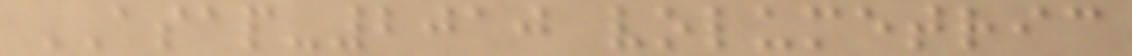ASAP-2010 volumetric
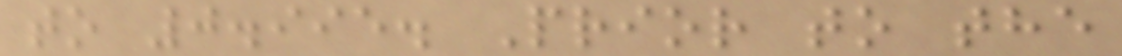to 0.995. Prior to the
